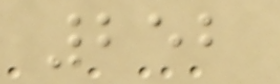252
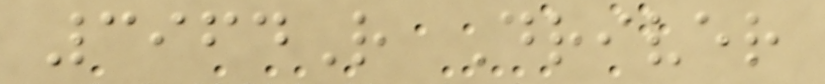3964R Driver
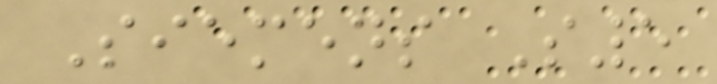Siemens S5
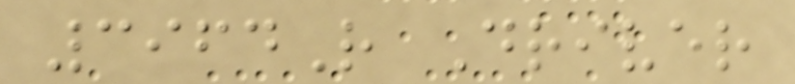3964R Driver
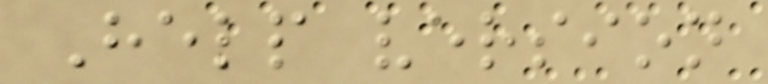Help version
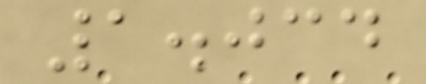1.034
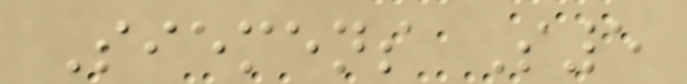Siemens S5
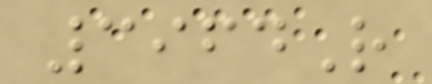3964R
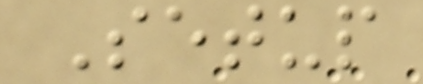Setup
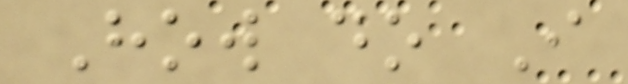How do I
